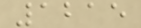1215
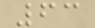63
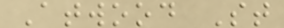Atwood St
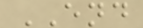END
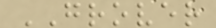GROVER
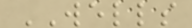WELLS
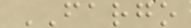FARGO
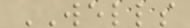WELLS
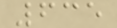635
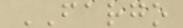FARGO
